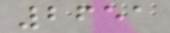2651
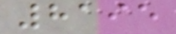8195
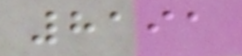8191
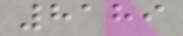8189
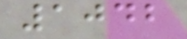1042
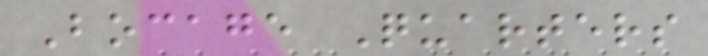Bocage Quarters
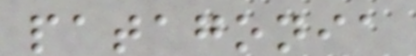patagonia
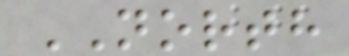NORTH
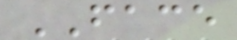FACE
